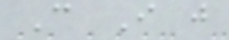Can I just
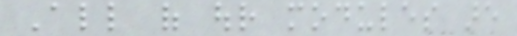All of our modules are
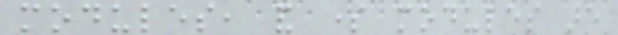modules, and some modules are
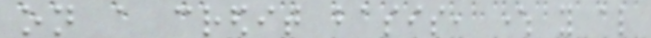on a credit basis, where you also
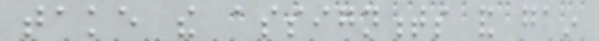take the assignments and gain
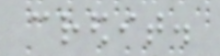credit.
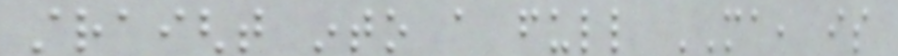straight into a full MA, is
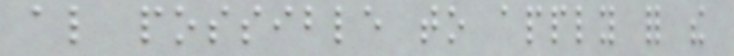also possible to apply for the
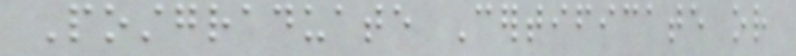Postgraduate Certificate or
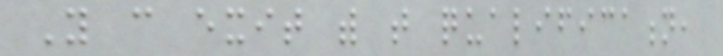You can exit with that qualification,
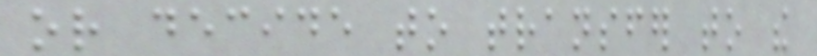or decide to transfer to the
